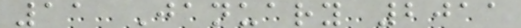11 January 2011
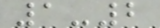1-2
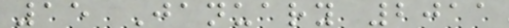15 January 2011
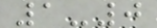1-0
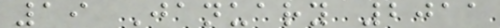19 January 2011
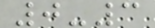0-3
